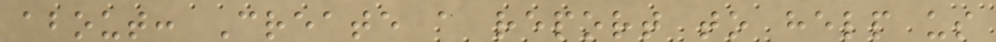about: Create a report to help us
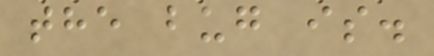the bug is.
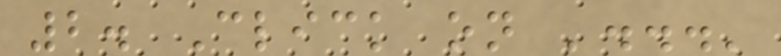2. Click on '...'
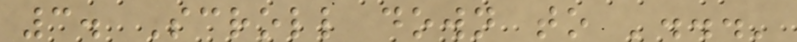3. Scroll down to '...'
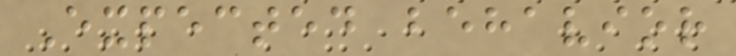Expected behavior
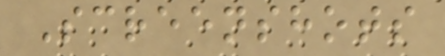Screenshots
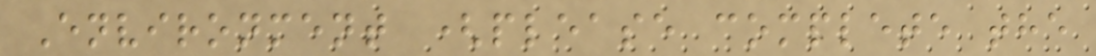Environment (please complete the
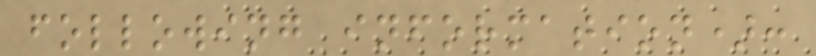following information):
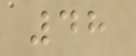48
